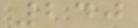240
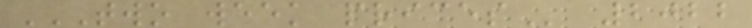TWO WEEK PRICES 2022
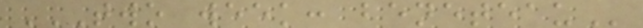TWO WEEK: BENETEAU
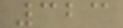323
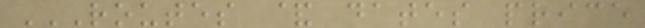ROUTES & DATES PRICE
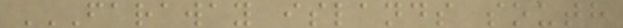FARAWAY ISLANDS SOUTH
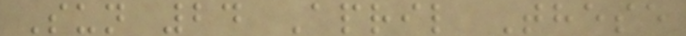Sun 24 April These
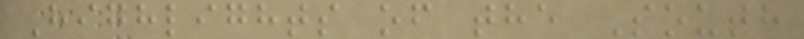Highlights of the South
